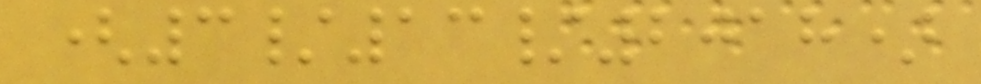(3/13/2018)
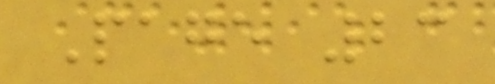Page 23
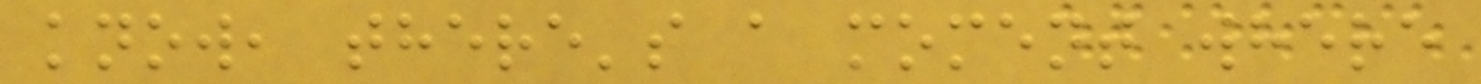know, there's a moment where
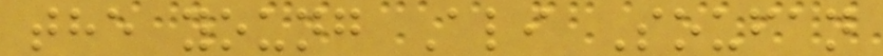the young Ali Soufan
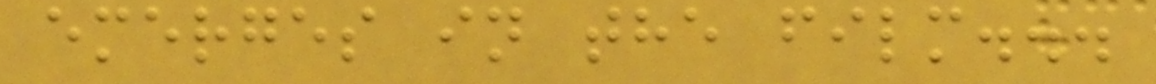emerges in the film...
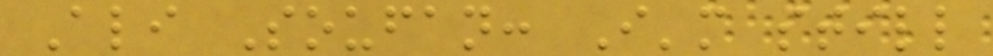Ali Soufan: I'm still
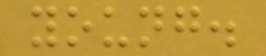young.
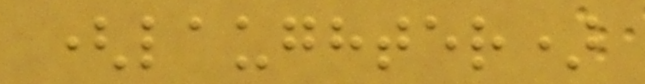(laughter)
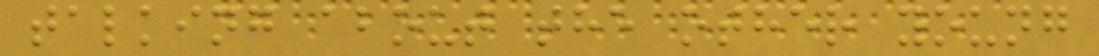talking about the other young
